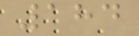184
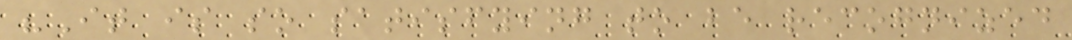"It is so satisfying to be recognized
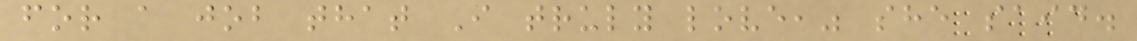for a job that I truly love," she said.
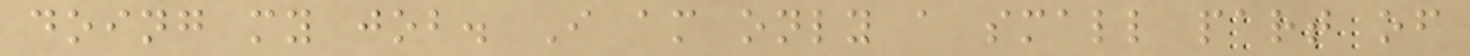doing my job. I am only a small part of
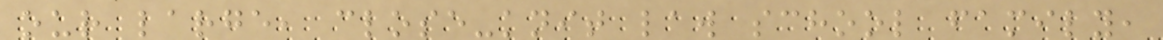our large, close-knit law school family,
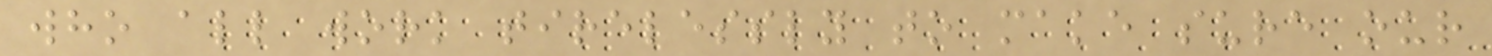who all work tirelessly to make sure our
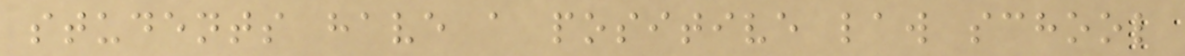students have a positive law school
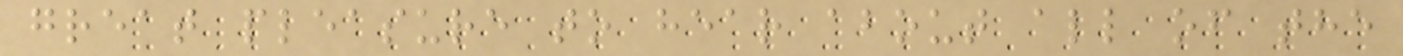great pleasure to hear about all of the
